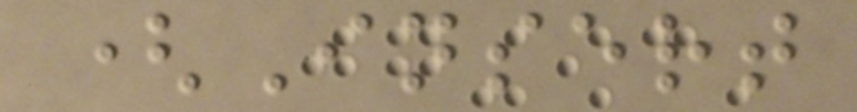(Insert
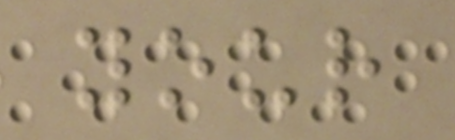your
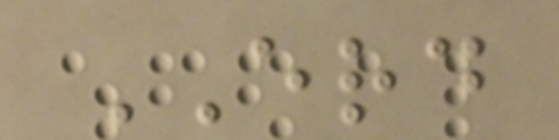ERD
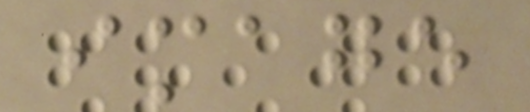image
